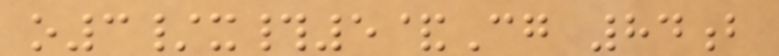o3/x#5&Cg 84b
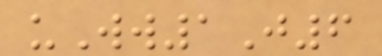uWw1J6
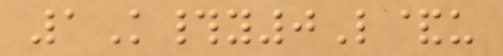1K#y0L&u
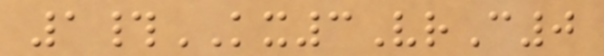1#KX3VrC0
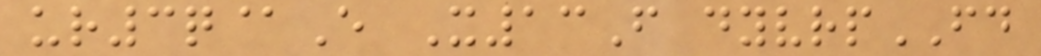ur3q@E X13F dyvrpFD
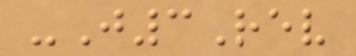-J3Rev
